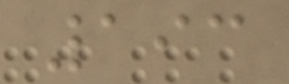193
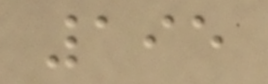195
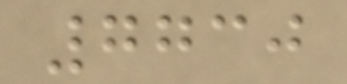7730
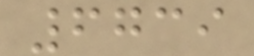6739
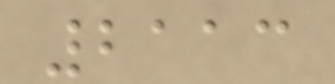2113
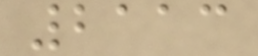2113
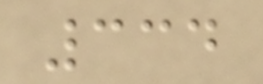334
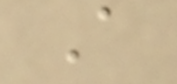A
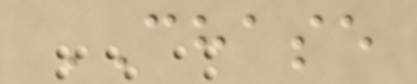CHASE
